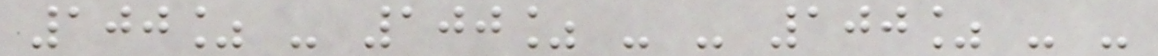100% - 100% - - 100% - -
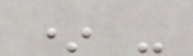* -
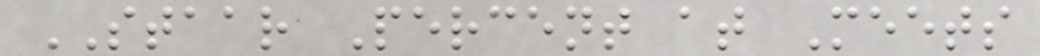STAAR Percent at Meets
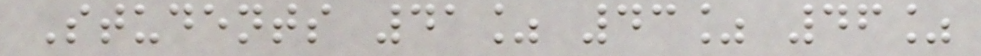Students 41% 43% 46%
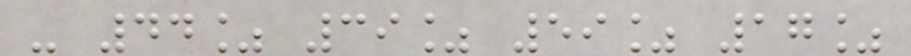- 44% 39% 59% 17%
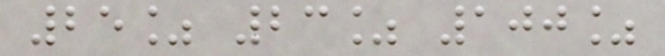25% 23% 100%
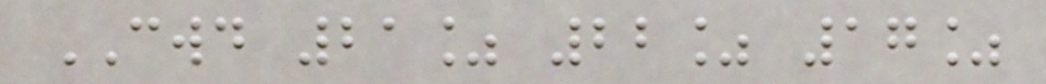CWD 21% 22% 17%
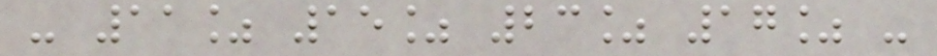- 11% 15% 23% 17% -
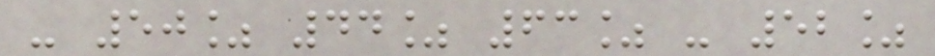- 50% 44% 63% - 52%
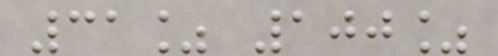31% 100%
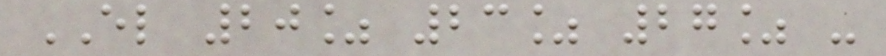EL 20% 23% 27% -
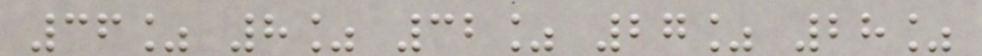36% 8% 32% 27% 28%
